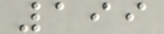199
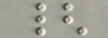{
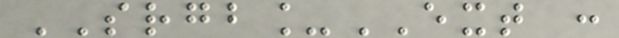SRGB_EXT :
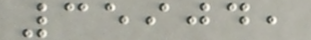35904,
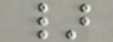}
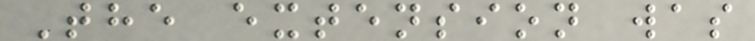The extension was
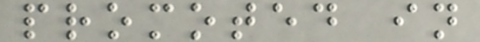promoted in
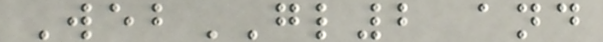WebGL2 and
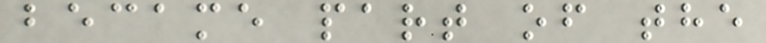became part of the
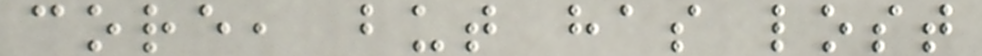core, but has lost
